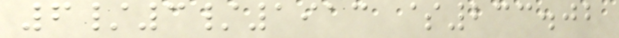6/3/1913 $233.02
